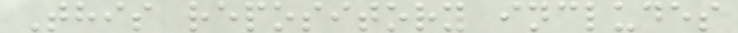This repository includes
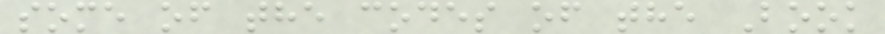some of the codes of the Book
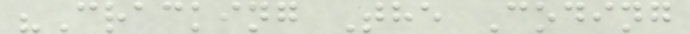"Cracking The Coding
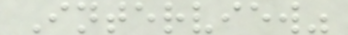Interview"
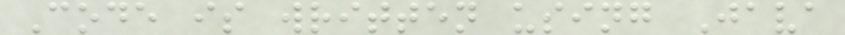Code is written using Java
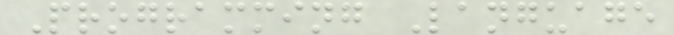Programming Language
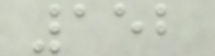152
